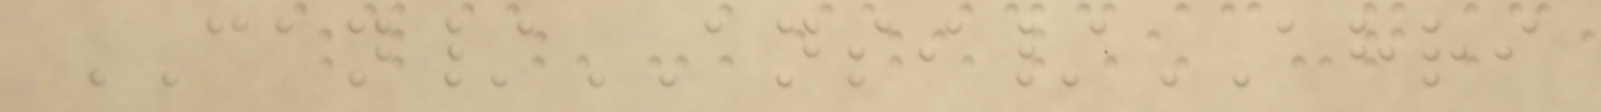CAN/ANSI/AHRI
